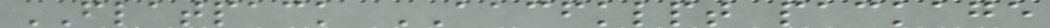FLATPACK AACFKLPT package
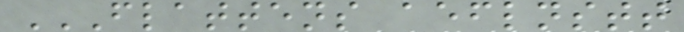FLATTENS AEFLNSTT
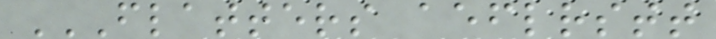FLATTERS AEFLRSTT
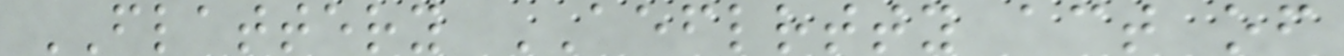FLATTERY AEFLRTTY act of
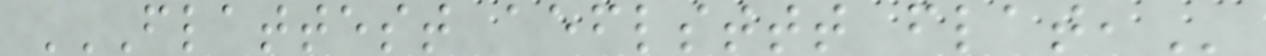FLATTEST AEFLSTTT FLAT,
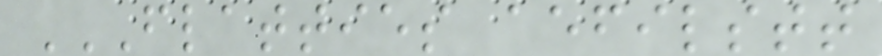FLATTIES AEFILSTT
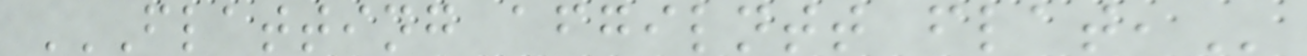FLATTING AFGILNTT FLAT,
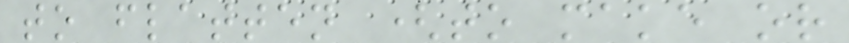to flatten (to make or
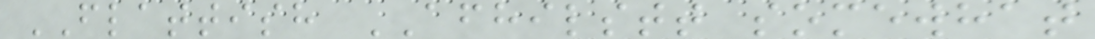FLATTISH AFHILSTT somewhat
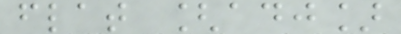flat [adj]
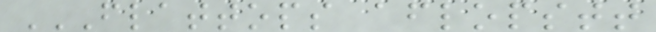FLATTOPS AFLOPSTT
